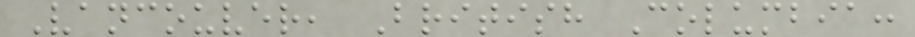Vancouver, British Columbia:
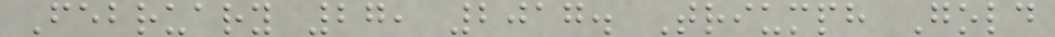February 27, 2017. Triumph Gold
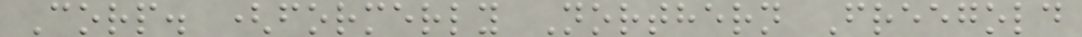Corp. (formerly Northern Freegold
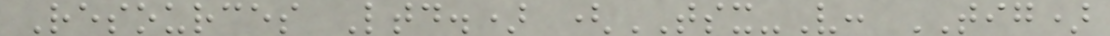Resources Ltd.) (TSX-V: TIG)
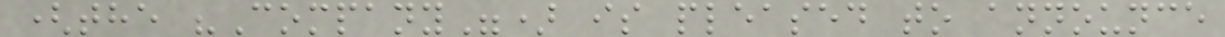(the "Company") is pleased to announce
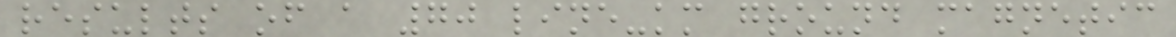results of a 70 line-km ground magnetic
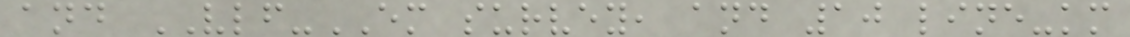and VLF-EM survey, and 10 line-km
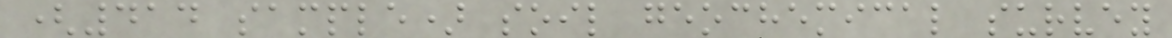(414 sample) soil geochemical survey
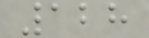128
